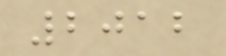2012
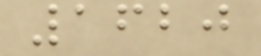1620
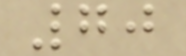70
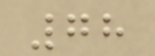78
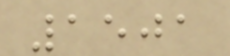1501
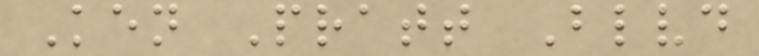Ken Pratt Blvd
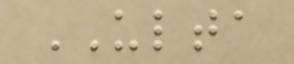ULTA
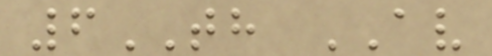6TH AV
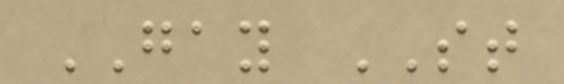GAY ST
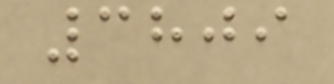3809
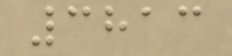3813
